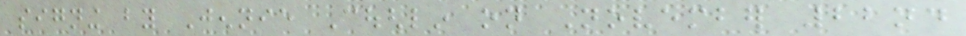signing by Jennie Coughlin on November 22nd
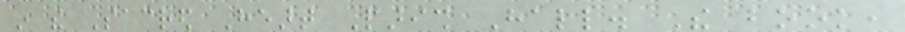in the Sacred Heart Parish Hall. The book,
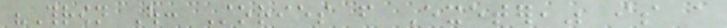"Thrown Out: Stories from Exeter," is a
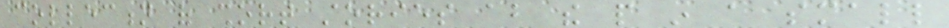collection of short stories about the people in a small
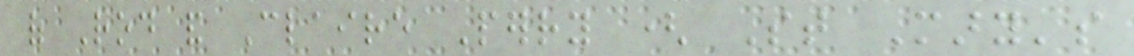of Rod and Claire Perry ( St Mary's
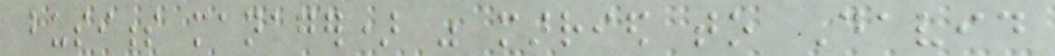business manager) was married to David
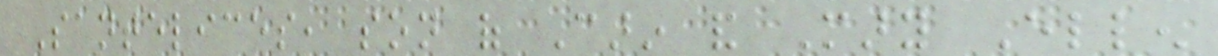Santelices, son of Carin and Mary Ellen
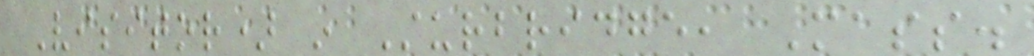Visitor) in Sturbridge, Mass.
